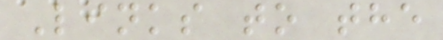Links to the
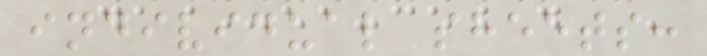individual sheets:
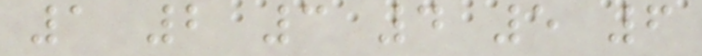1 2 3 4 5 6
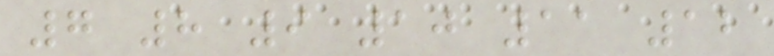7 8 9 10 11 12
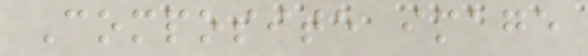Composite image
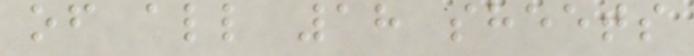of all 18 sheets
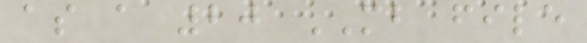as a 20 MB file
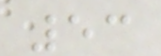53
